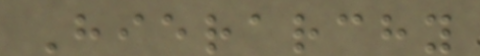Hierarchy
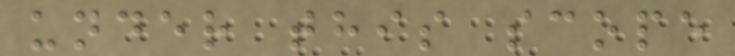under this scope
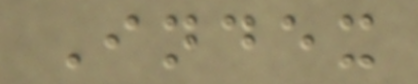Index
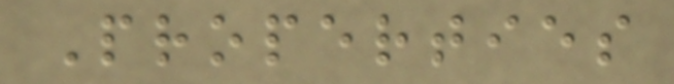Properties
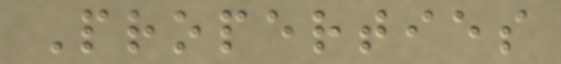Properties
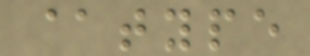@type
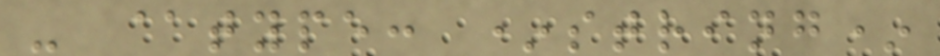- @type: *string*
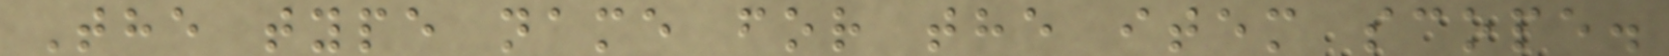The type name for the item scope.
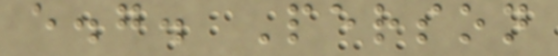e.g. Person
